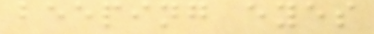beeping eyes
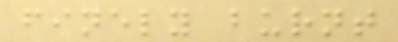finely burnt
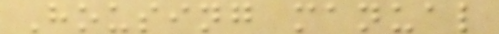Housing manual
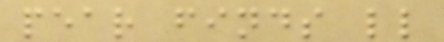pear finds ll
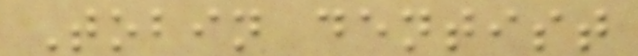Tobin dentist
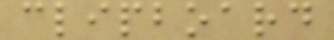clipboard
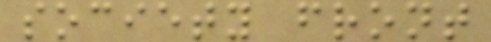society front
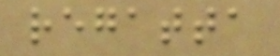regatta
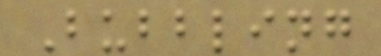Bubbling
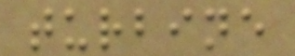turbine
